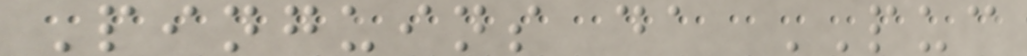Pinguins da PUC
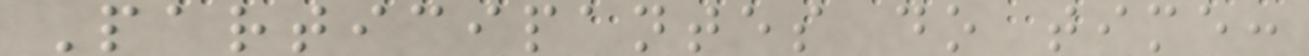Participantes do time:
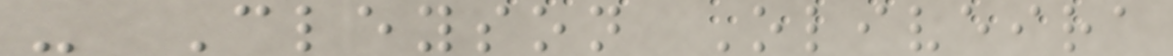- Cleyson Oliveira
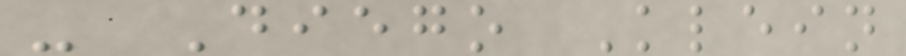- Diego Klein
